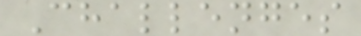Challenges
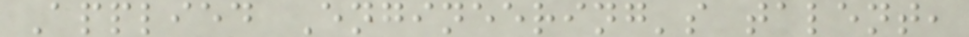Applied Engineering's talent,
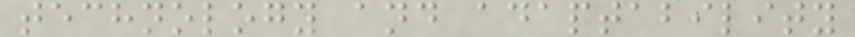technology and adaptability
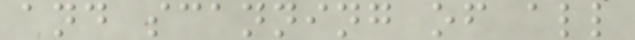and scanning of all
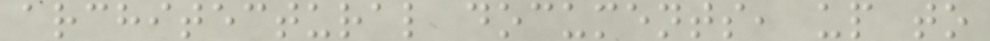architectural documents, up to
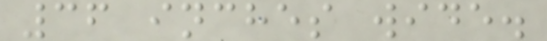36 inches wide.
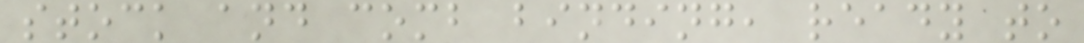stock and comb binding, ready to
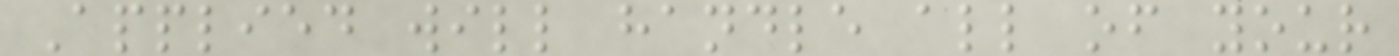Applied will handle all of your
